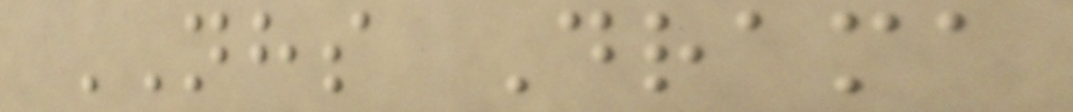NHS Drama
